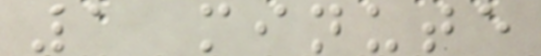1 minute
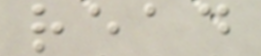read
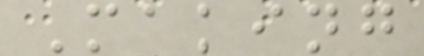Making
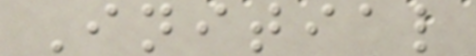Initial
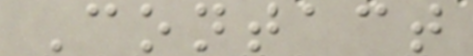Contact
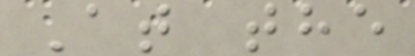At the
